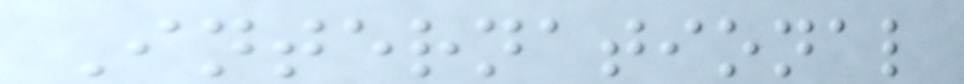International
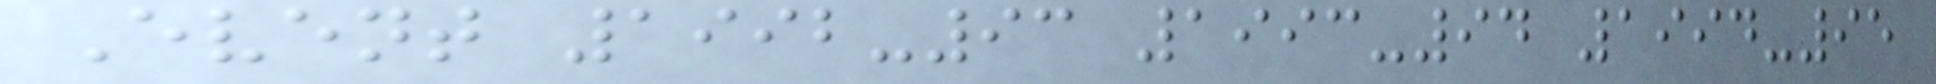Event 1992-93 1993-94 1994-95
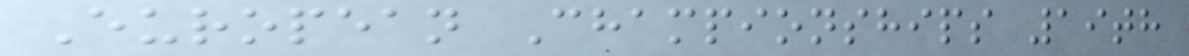European Championships 19th
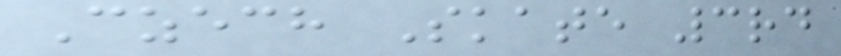Czech Skate 3rd
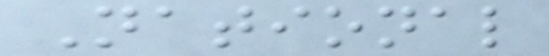National
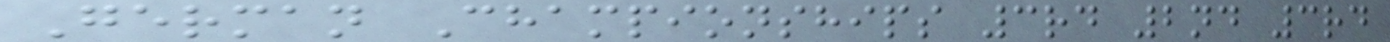German Championships 3rd 2nd 3rd
